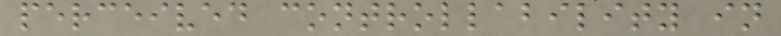perceived controllability in
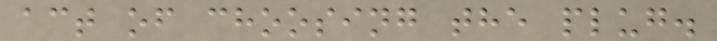act of choosing the plug.
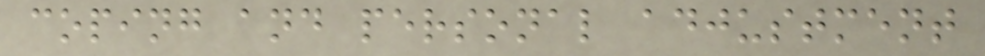coping and personal adjustment
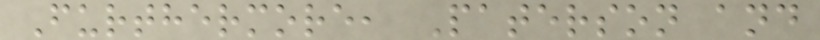Furthermore, Paterson and
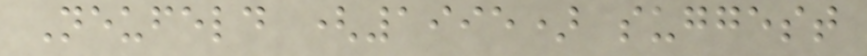Neufeld (1995) suggest
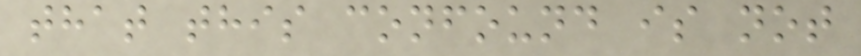that this confound is not
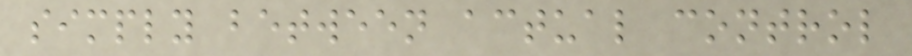simply between actual control
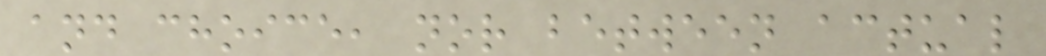and choice, nor between actual
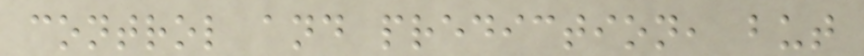control and prediction, but
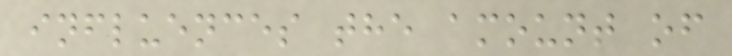influences the amount of
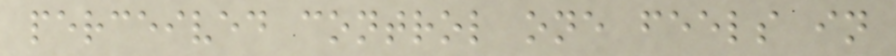perceived control one feels in
